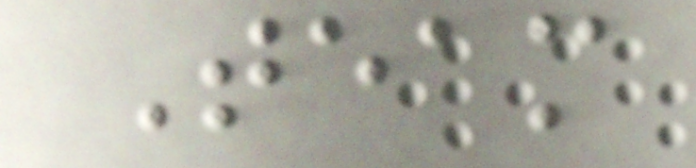Team
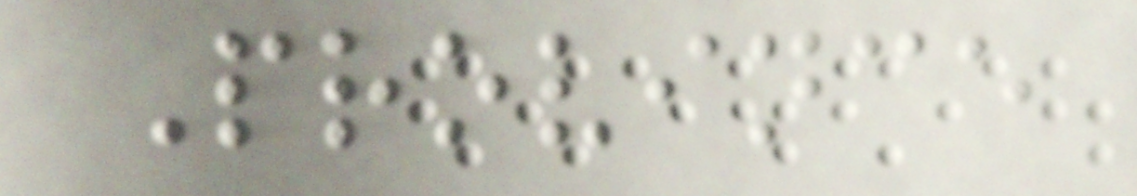Province
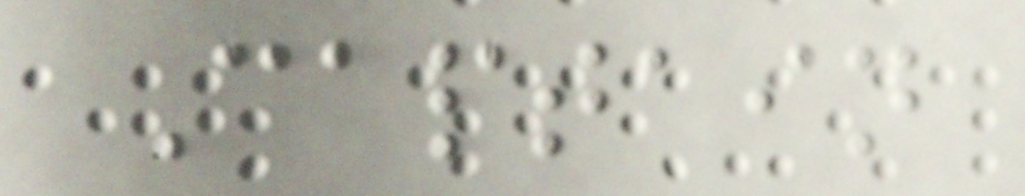Captain
